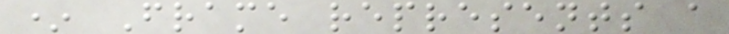* Frame represents a
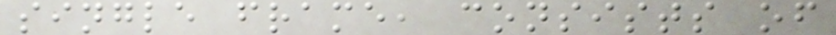single frame, consists of
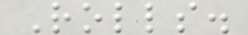Rolls.
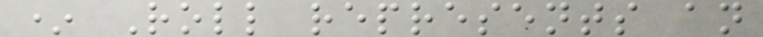* Roll represents an
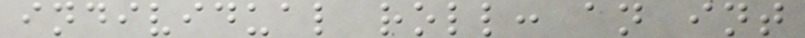individual roll: an int
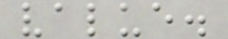value.
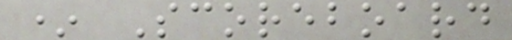* Scoreboard
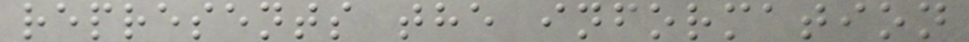represents the information
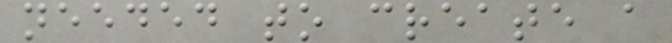needed to create a
